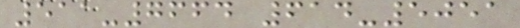511-7664 614-5051
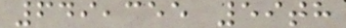649,355 59th
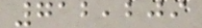712,209
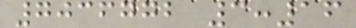7036772 3:16
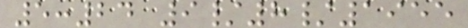5:24 9/8/1955
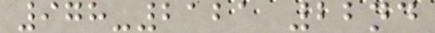978-2121 22nd
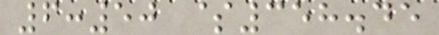6:50 $358.45
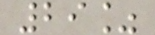29%
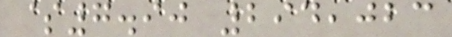$7.90 294,023
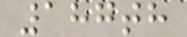187th
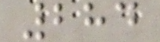284
